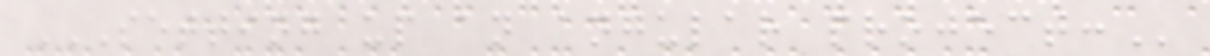SETTING UP AN ANGULAR PROJECT:
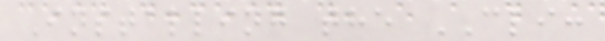Installing the CLI:
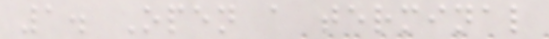1. Open a terminal
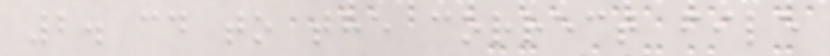2. cd to the correct file
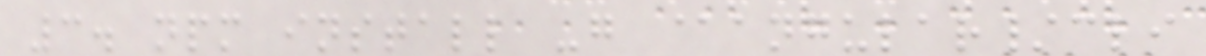3. npm install -g @angular/cli
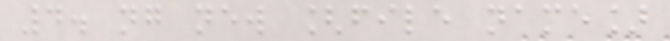4. ng new [file name]
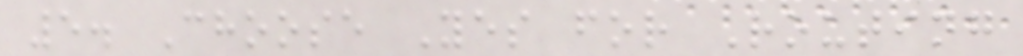5. Choose Yes for Routing
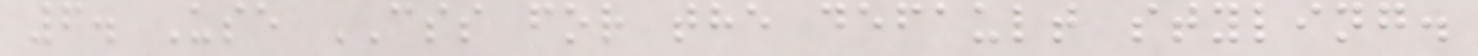6. Use CSS for the default styling.
